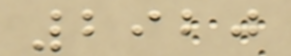2920
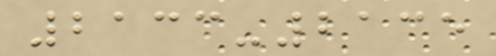2133-2135
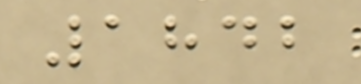1842
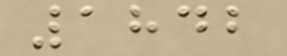1842
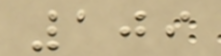109
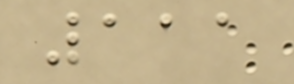111
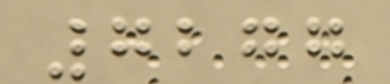7277
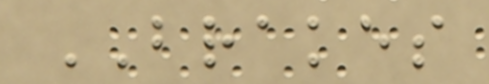BRAKES
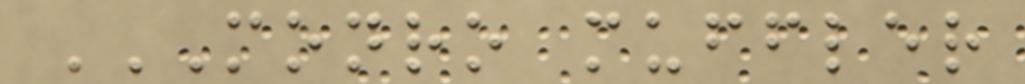MONRO MUFFLER
